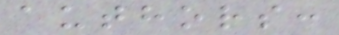authors:
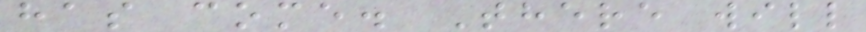has come. There will
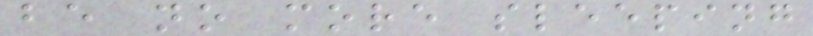be no more sleeping
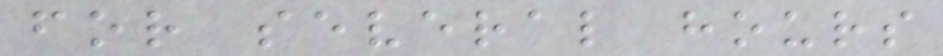for several hours
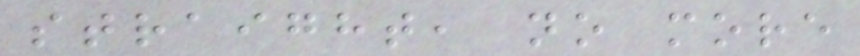straight, no more
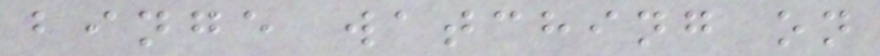binge watching on
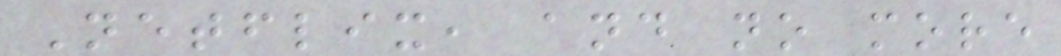Netflix, and no more
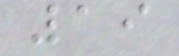19
